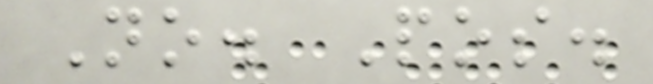No. Pos.
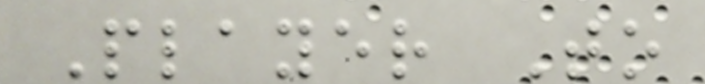Player To
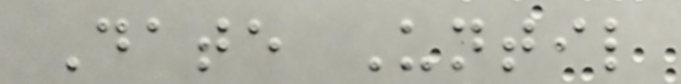Date Until
